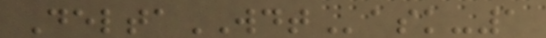DeltaWDTask-1
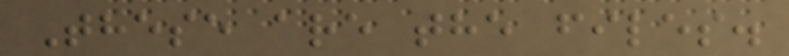These are the files.
